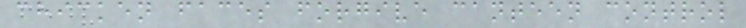chicken faces forgive canteen control
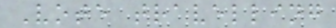Vote travelling
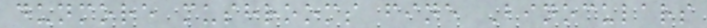dunmore mushrooms fine Binoculars
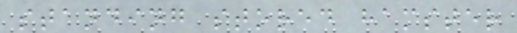standing stored hamster
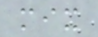mix
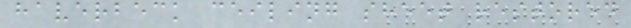haverbeck ceiling sheet restored
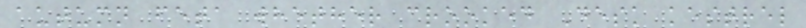autumn feta whether crooked Desk kestrel
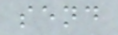send
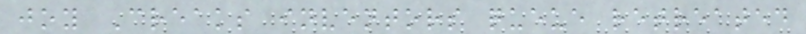joy Creaks inventors queue retreated
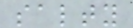salty
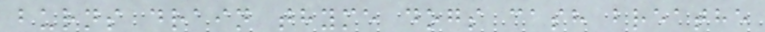burns drain thyme dogs cash breathe
